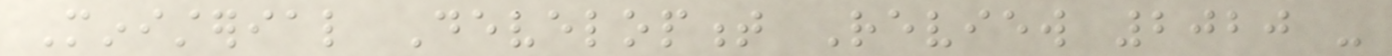Ministerial Development Review 2020 -
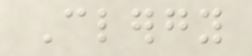Clergy
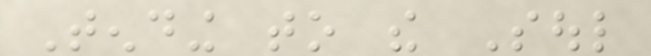Tending to the Soul
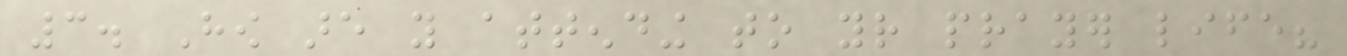3. How are you attending to your prayer life?
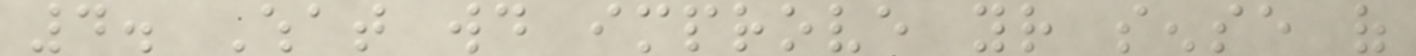4. What would improve your sense of
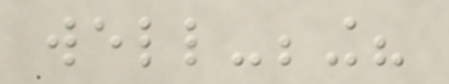well-being?
